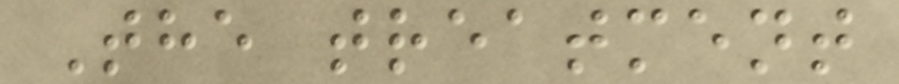The treatment
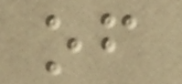of
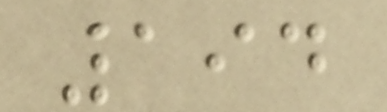194
